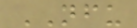NFU
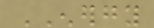ENERGY
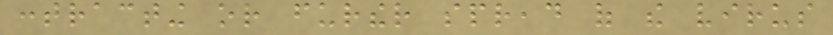contracting or further spread of the virus
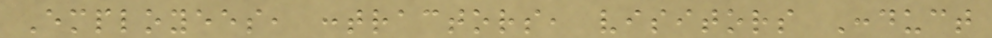Employees, contractors, visitors Conduct
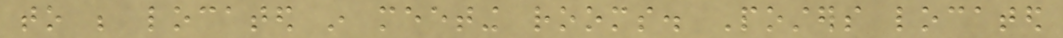to be located in meeting rooms. Posters located
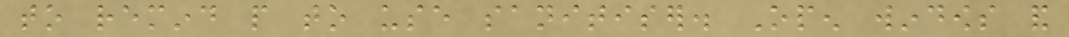to remind people to use sanitiser. Open windows and
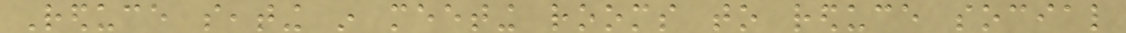Reduce seating in meeting rooms to reduce social
